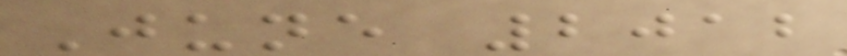June 2012
